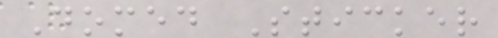Domed Sticker
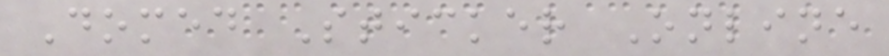Domed Sticker Online
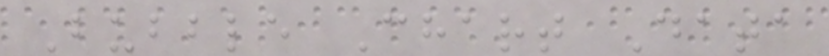Bubble Chart Data
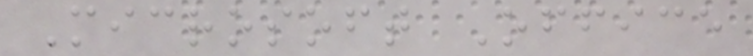Microsoft Office
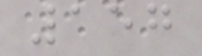157
